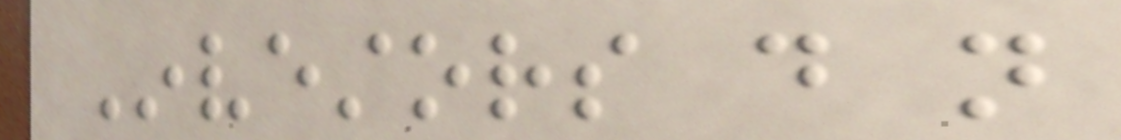Investors do not
